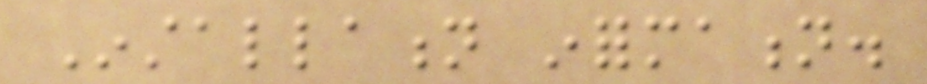Installation information.
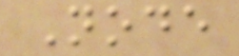Node
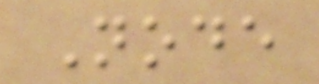Node
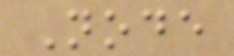Node
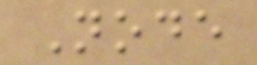Node
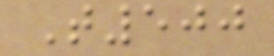T500
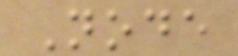Node
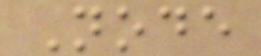Node
